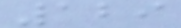129
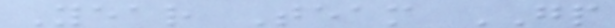Year Team GP
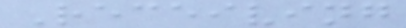Receiving
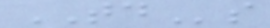TDs
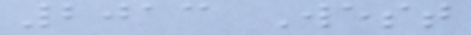2013 West
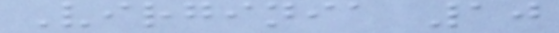Virginia 10
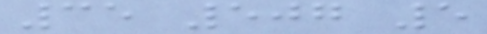35 507 5
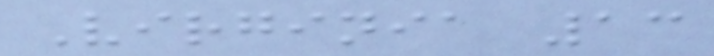Virginia 13
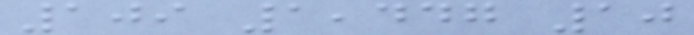109 1,447 10
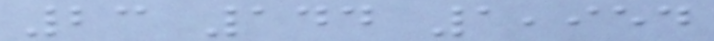23 144 1,954
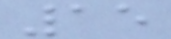15
